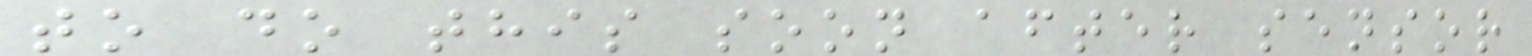to do this soon after sensor
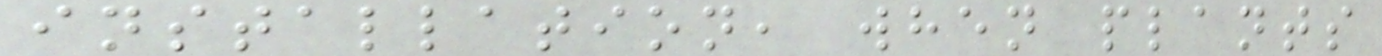installation, when plants
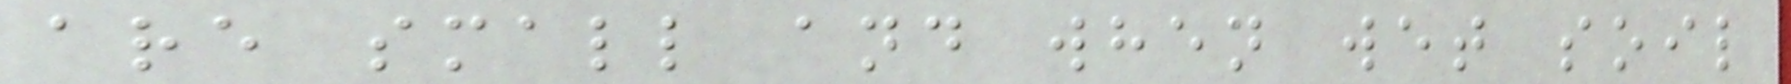are small and when wet soil
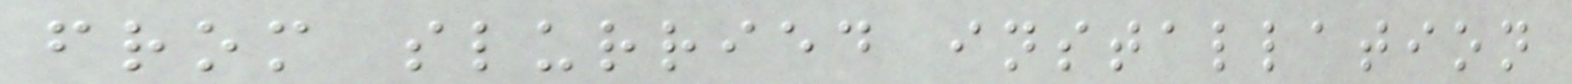from slurried installation
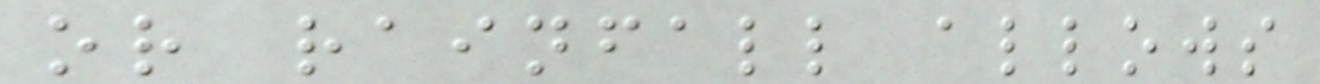or rainfall allows
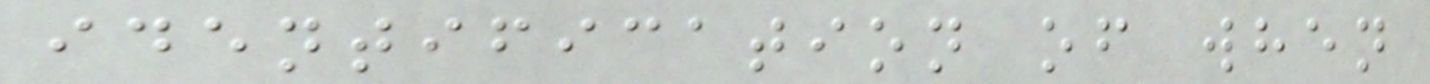identification of when
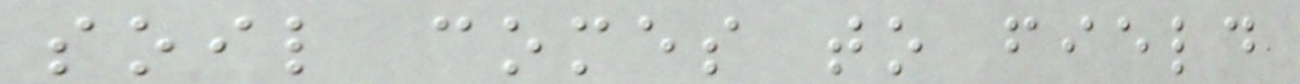soil comes to field
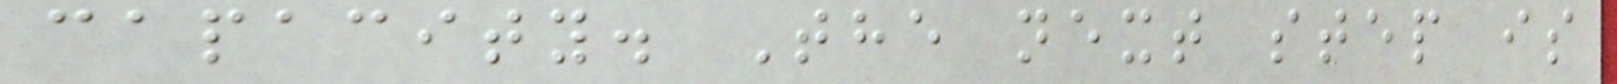capacity. The next step is
